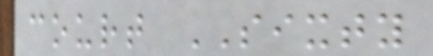court SIXTY
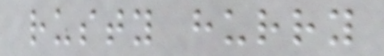rusty hurry
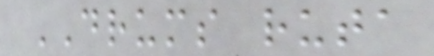DRUMS ruta
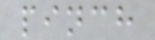pinch
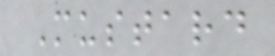Mustard
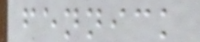fennick
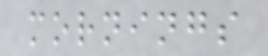mornings
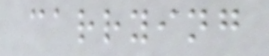carrying
